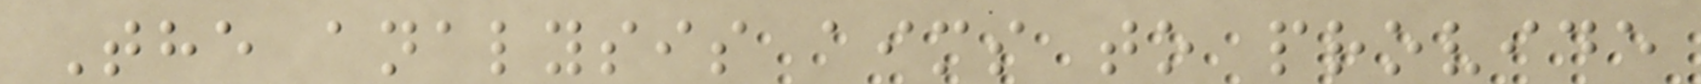The analysis aims to provide
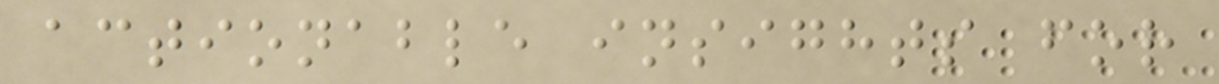actionable insights for
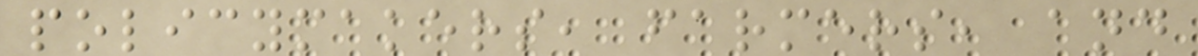policymakers, farmers, and
